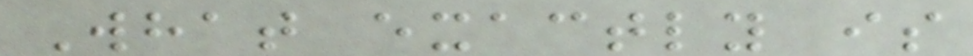What exactly is
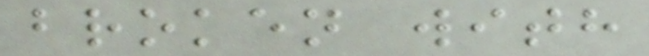broken with
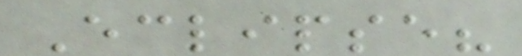Eclipse?
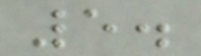5.
